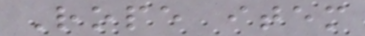Rope item
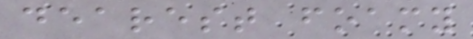dearest foamy
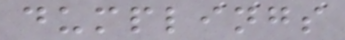dumplings
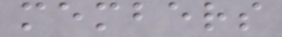members
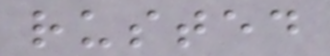rusted
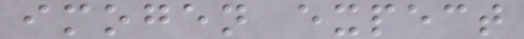imogen expect
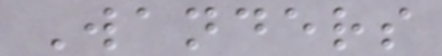Wanders
